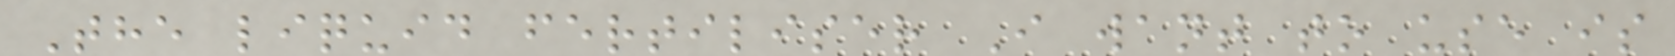The liquid fertiliser I want to use is
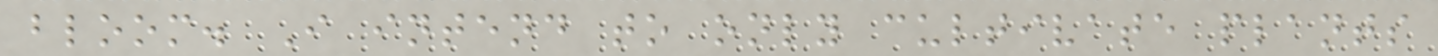bloom. I intend to only cultivate plants
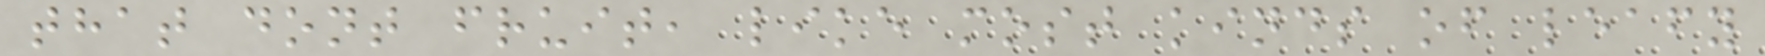that dont fruit, like most kinds of leafy
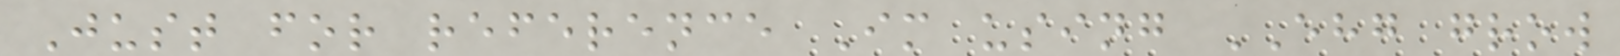Just for reference Im using EHG grow
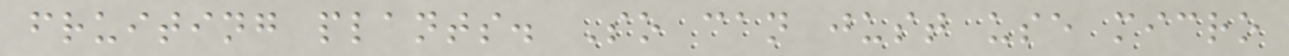fruiting plants. So can just use micro
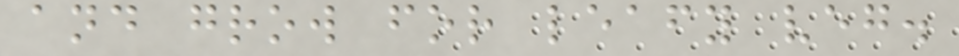and grow for leafy veg.
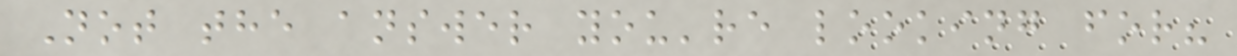Not the answer you're looking for?
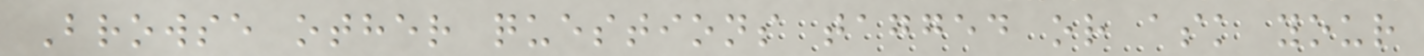Browse other questions tagged or ask your
